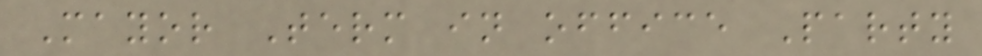Mayor Term in office Party
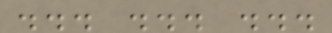... ... ...
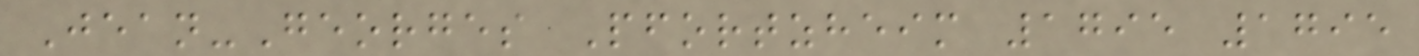Jean-Georges Pfortzheim 1795 1795
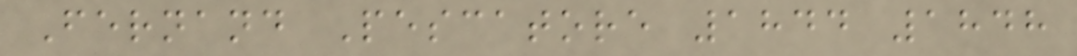Fernand Pescatore 1844 1848
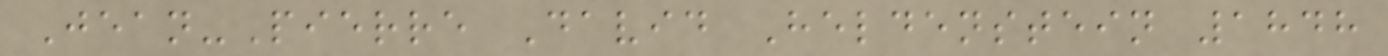Jean-Pierre David Heldenstein 1848
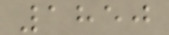1850
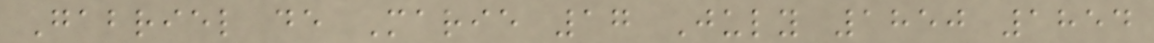Gabriel de Marie 17 July 1850 1854
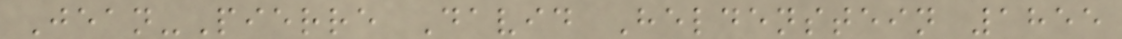Jean-Pierre David Heldenstein 1855
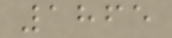1865
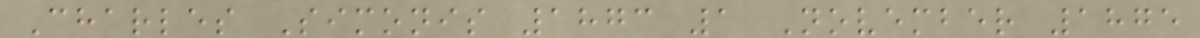Charles Simonis 1873 1 November 1875
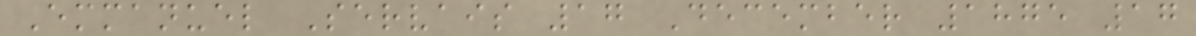Emmanuel Servais 17 December 1875 17
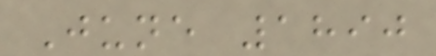June 1890
